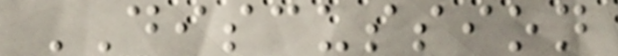DISCUSSION
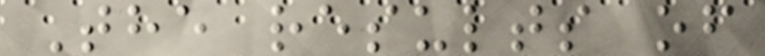The results of
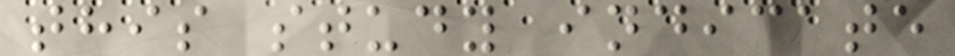this study indicate
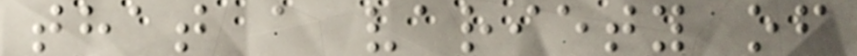that a variety of
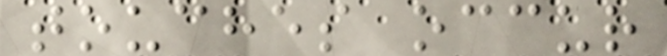touches occur
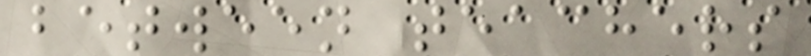between teachers
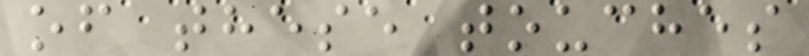of these touches
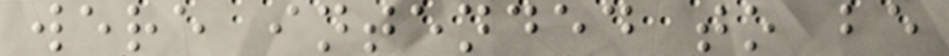were intended to be
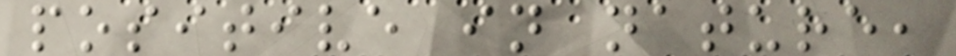positive in nature,
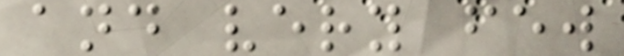and very few
